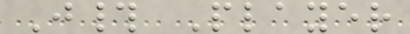J# Player
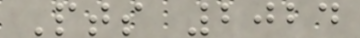Pts 2024
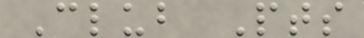Club Pts
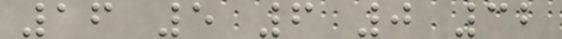16 5 6 0 32
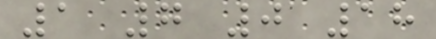1 7 0 18
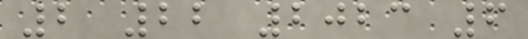2 22 2023 6
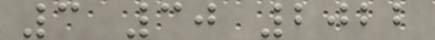3 30 2022
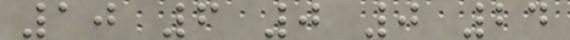10 6 0 0 24
